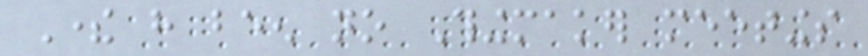There have been no Thingmaker meetings
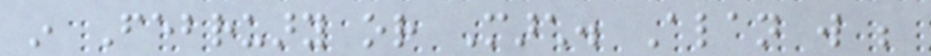in February or March. Alan will be
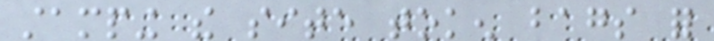stamping the site token bags for
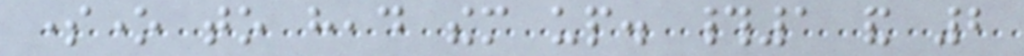someone to head them up. #1 and 2
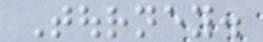Tourney.
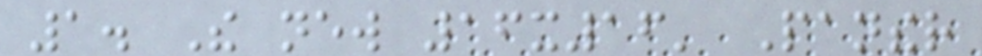1. The new 16x16' Panther
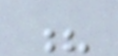?
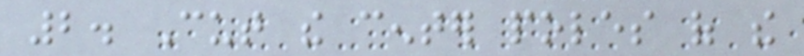2. Cut the center poles of the
